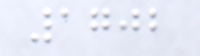1702
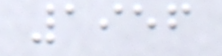1956
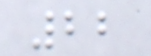22
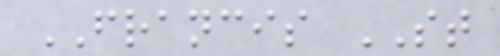FRANCIS ST
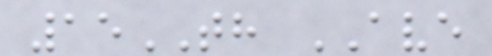15TH AVE
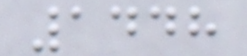1448
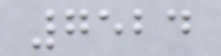7524
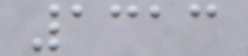1313
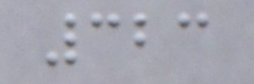323
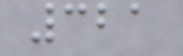321
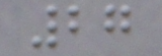27
